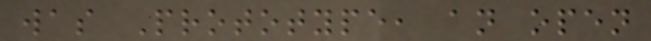was Prototype, an open
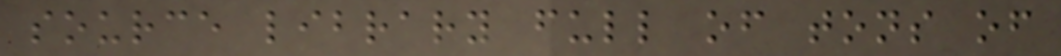source library full of tons of
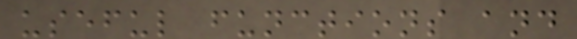useful functions and
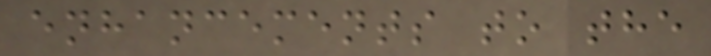enhancements to the
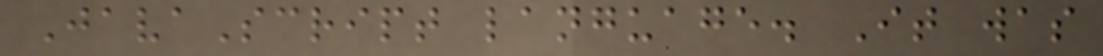JavaScript language. It was
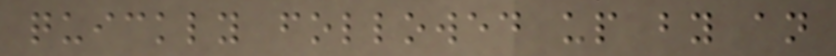quickly followed up by an
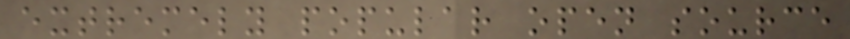extremely popular open source
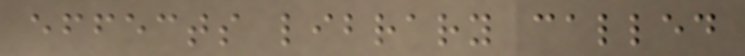effects library called
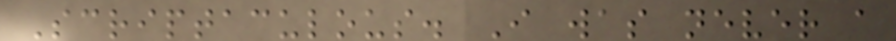Scriptaculous. I was never a
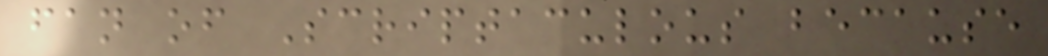fan of Scriptaculous because
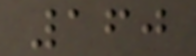160
